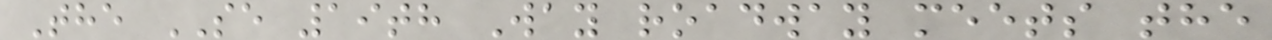The SE 19th Way roadway meets the
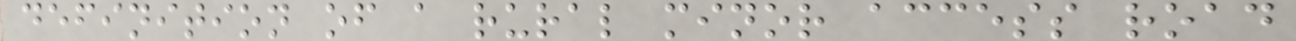definition of a rural minor access road
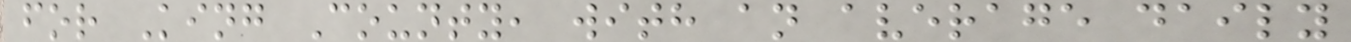for King County, with an average daily
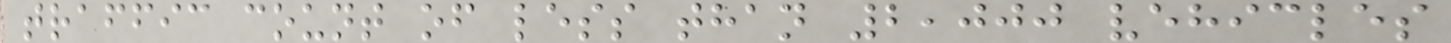traffic count of less than 2,000 vehicles
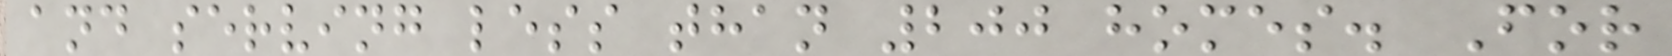and serving less than 200 homes. For
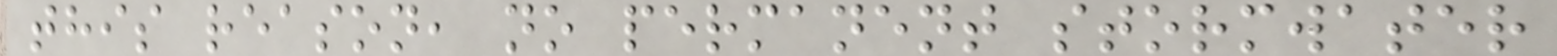this reason, no permanent stormwater
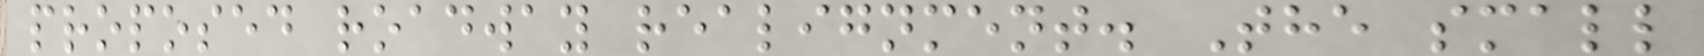proposed roadway realignment. The small
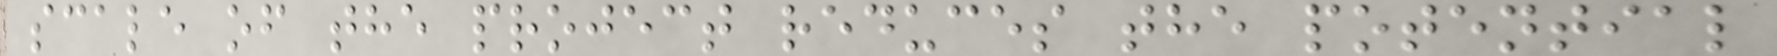scale of the project reduces the potential
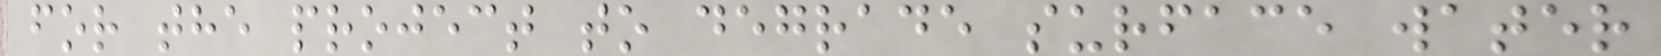for the project to degrade surface water
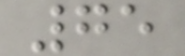75
